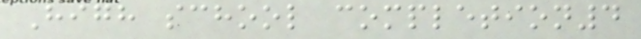High school completion4
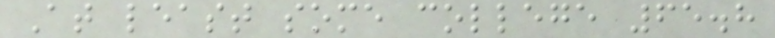At least some college 65.8
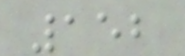152
